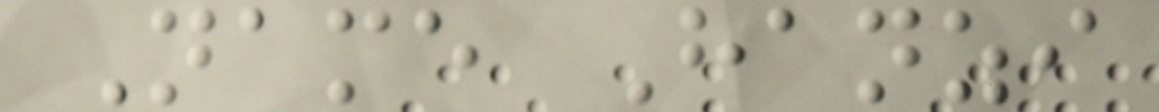Name Hanzi
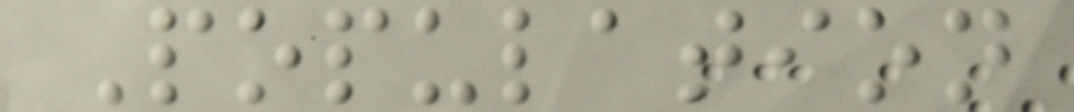Population
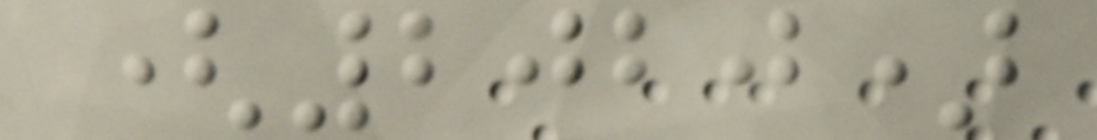(2020)
